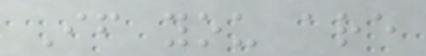If you are
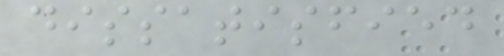dissatisfied
